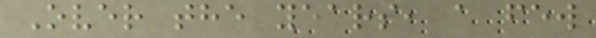Over the years, a few
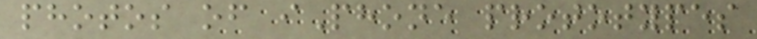photos of iPhone prototypes
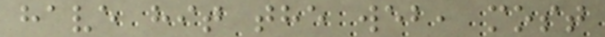have hit the web, most
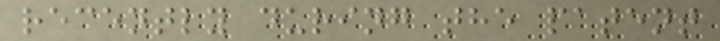recently during the patent
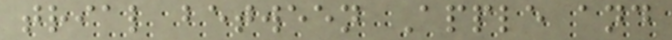trial between Apple and
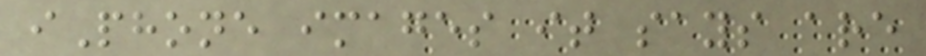iPhone images it says are
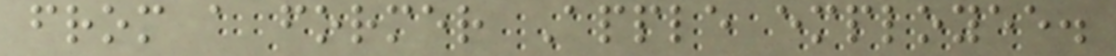from a former Apple employee.
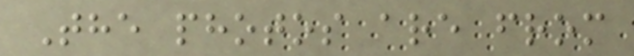The photos are from
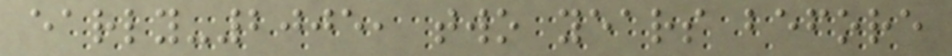early-2005, two years before
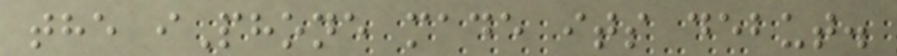the iPhone made its debut.
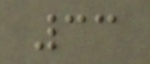33
